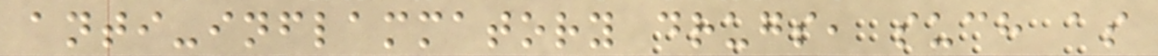anti-inflammatory drugs, such as
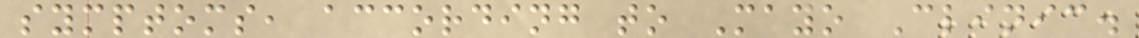symptoms, according to Mayo Clinic.
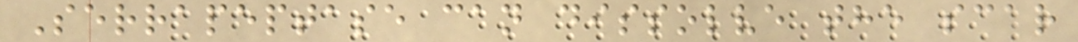Serrapeptase can dissolve the scar
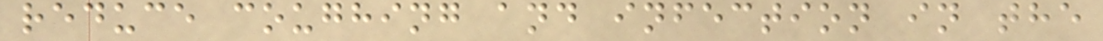reduce coughing and infection in the
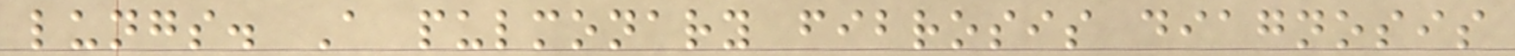lungs. A pulmonary fibrosis diagnosis
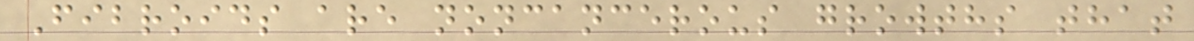Fibroids are noncancerous growths that
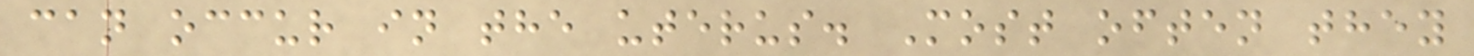can occur in the uterus. Most often they
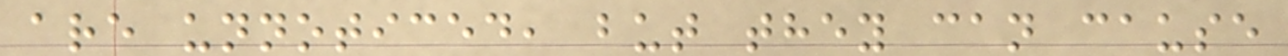are unnoticed, but they can cause
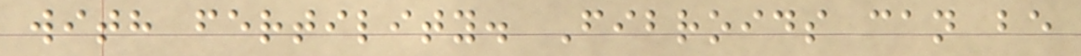with fertility. Fibroids can be
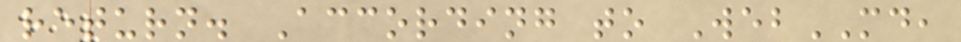return. According to WebMD,
